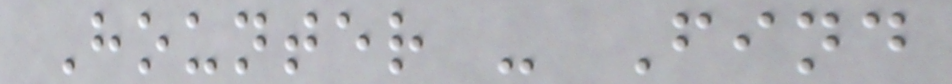Hounter - Find
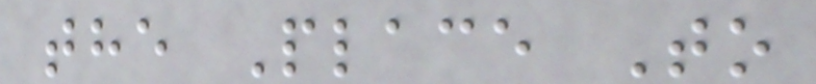the Place To
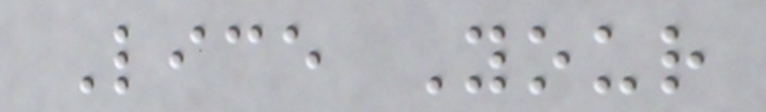Lice Your
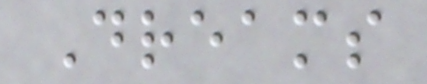Dreams
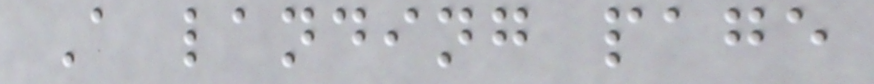A landing page
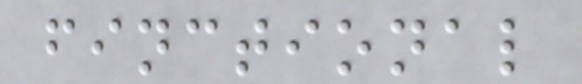finctional
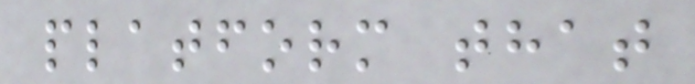platform that
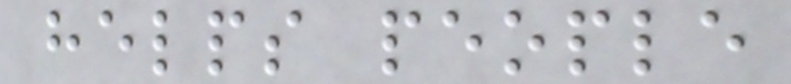helps people
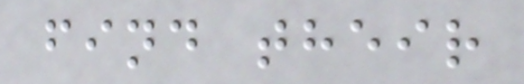find their
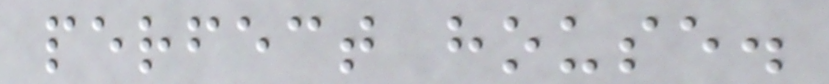perfect house.
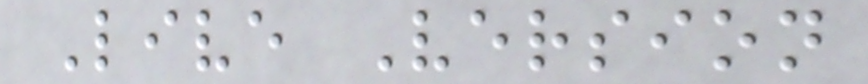Live Version
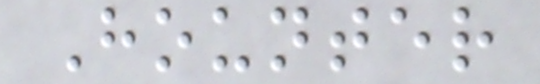Hounter
